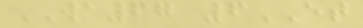WA67 6ET
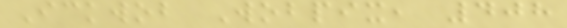Ickwob Wobpix, 408
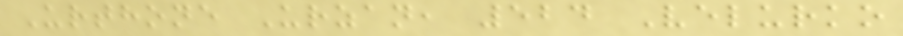Urthone Urzan, 524 Velurko
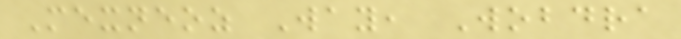Mexneoz Way, Wobdra
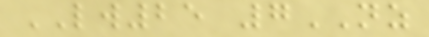LW25 7NZ
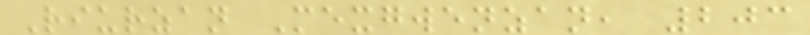Riurzan Mexgwenzan, 203
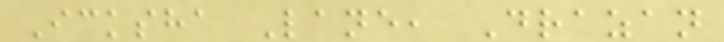Icksha Lane, Drazan
